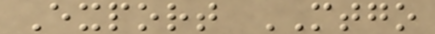Export MTGO
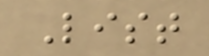List
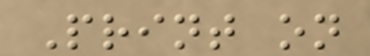Print on
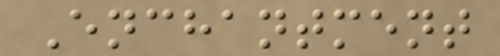Enchantment
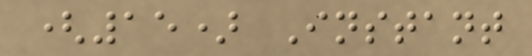(15) Instant
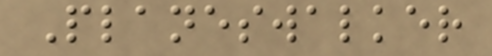Planeswalker
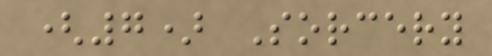(7) Sorcery
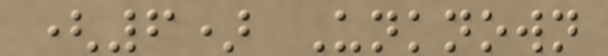(6) Unknown
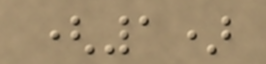(1)
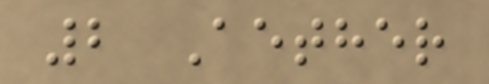2 Aether
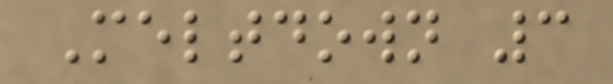Meltdown 3
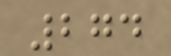274
